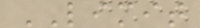LIMIT
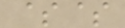$$
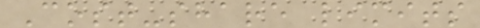Cost-share limits
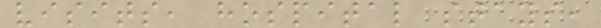visits, hospital stays,
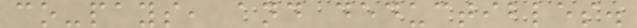co-pays, and deductibles.
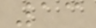13
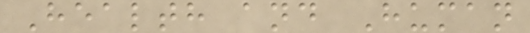Health and Human
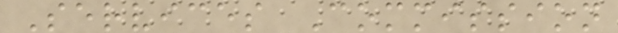Services Commission
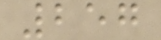257
